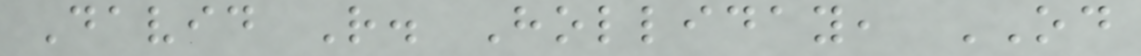David R. Holliday, OD
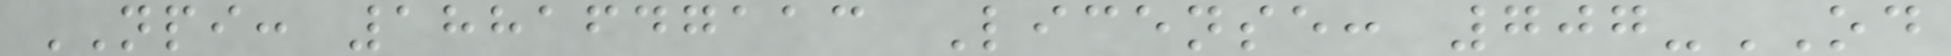NPI: 1881647113 License: 707-OD
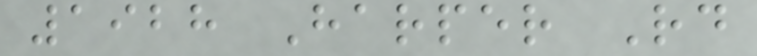1928 Harper Rd
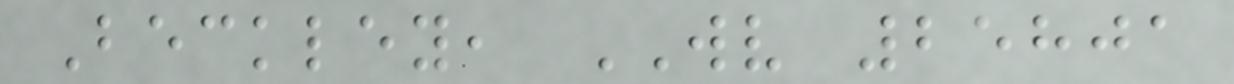Beckley, WV 25801
